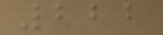222
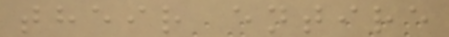their entire
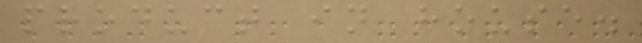product in house.
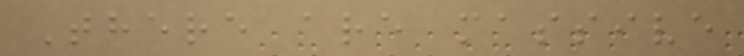There are massive
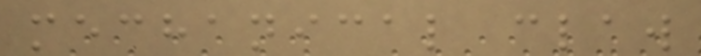mechanical claw
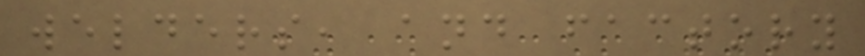welders, and factory
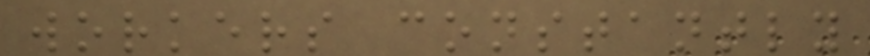workers constantly
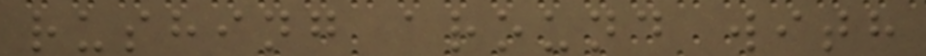rushing around with
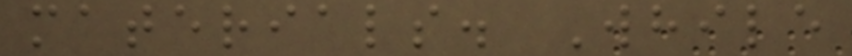materials. While
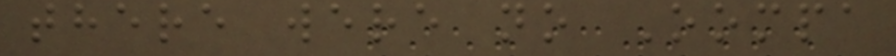there were no Oompa
